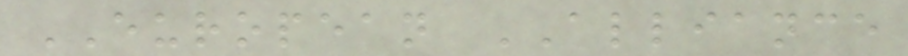EUROPEAN ALLIANCE
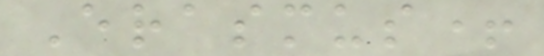Erasmus+
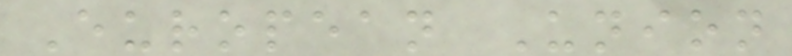European Union
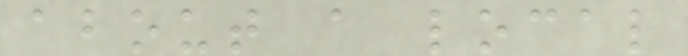about a local
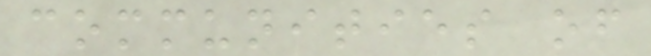communities of
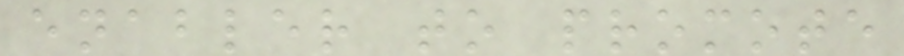enabler to promote
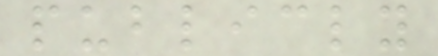publicly
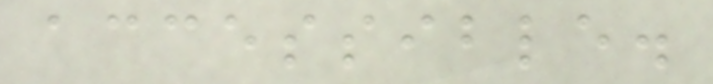accessible.
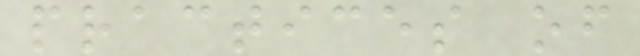practices of
